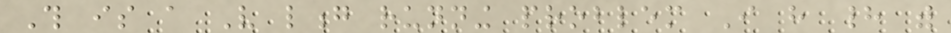This is a Very long running problem I have had with
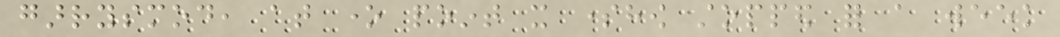garrysmod, at one point it somehow stopped for a week
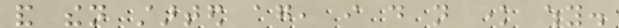and then started again, i do not know why.
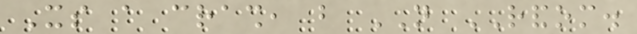Its a crash, but NOT RANDOM.
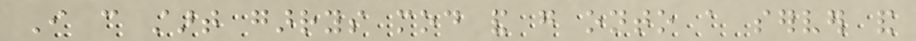I can start garrys mod and go onto a server and
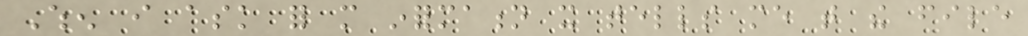When i ask for more information it tells me that the file
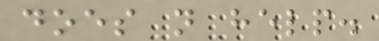does not help.
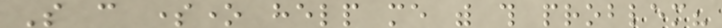So can someone help me with this problem?
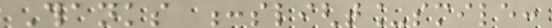Thanks :slight_smile:
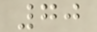70
